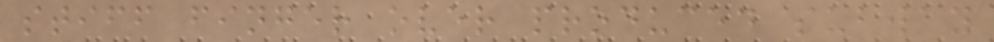stiff finger over produced subway
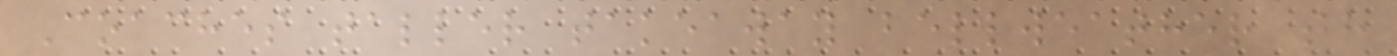Coaches taller takeaway bellweather th
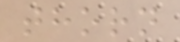thorn
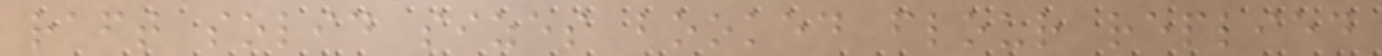raft solid sizes booked flour replied
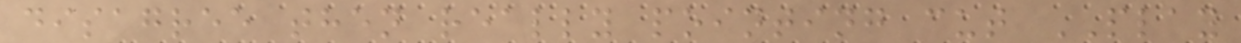disagree then really pointing cut PLAY
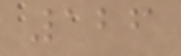126
